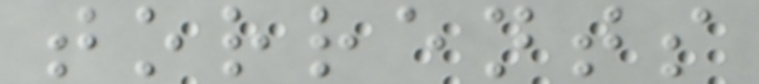torrents
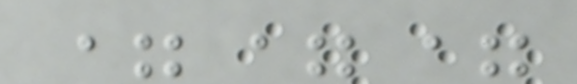===
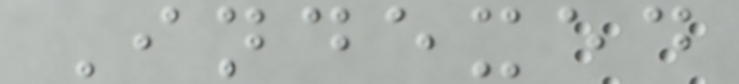Indexed
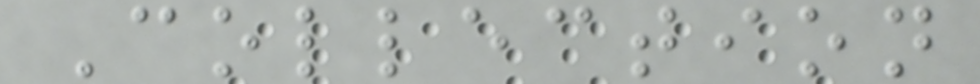Collection
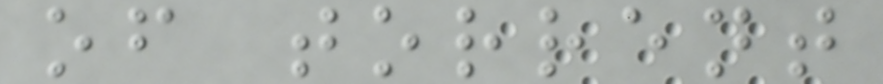of torrent
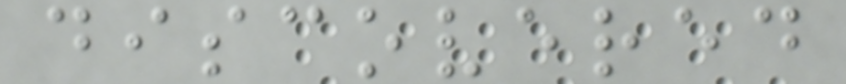discovered
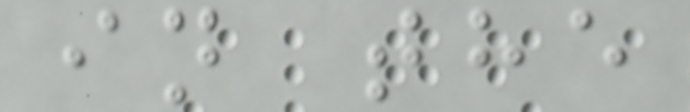in the
